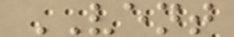VENT
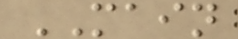MAIN
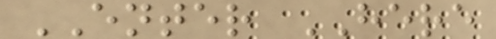ENTER HERE
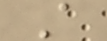A
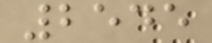2545
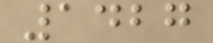1427
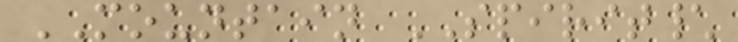MOUNTAIN SPIRIT\
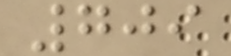709
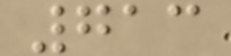713
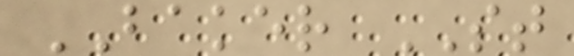BAKER ST
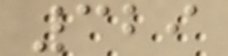329
